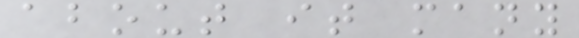about it many
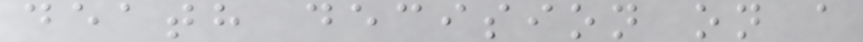death decision on a
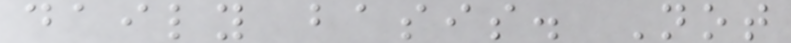daily basis. Not
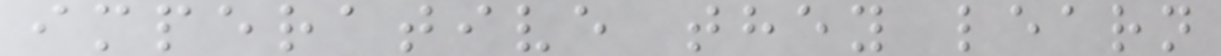imperative they learn
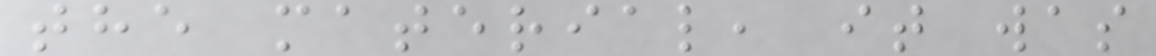the material, it was
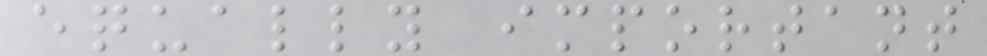equally important
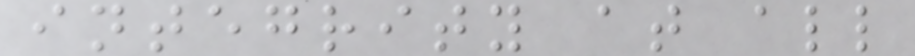integrity at all
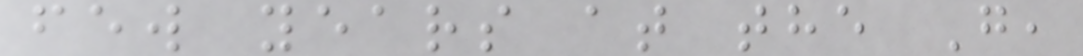few years at the G,
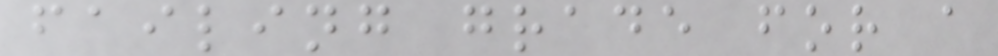failing grade for a
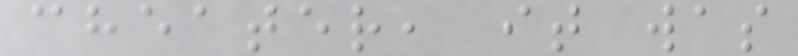cheater, it was
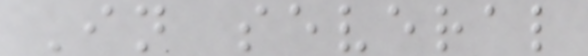In several
